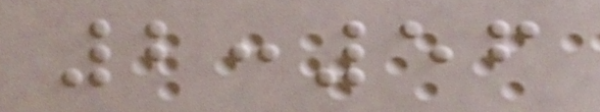2:56
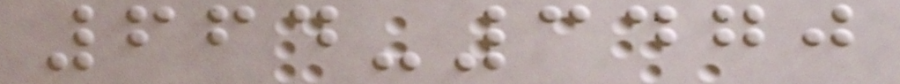664-3470
